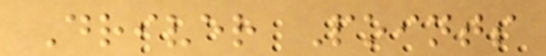Driver Points
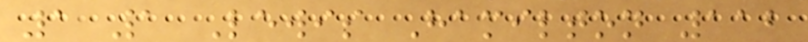1 1 Lewis Hamilton 112
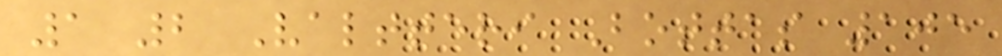1 2 Valtteri Bottas 105
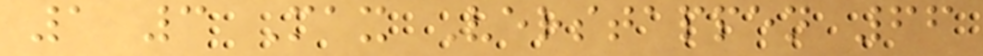1 3 Max Verstappen 66
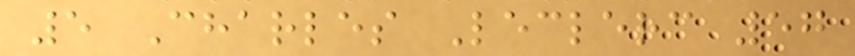5 Charles Leclerc 57
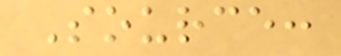Source:
